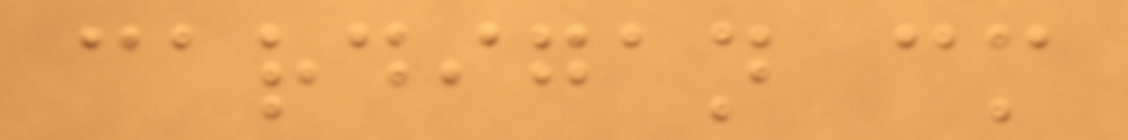cardigan cm
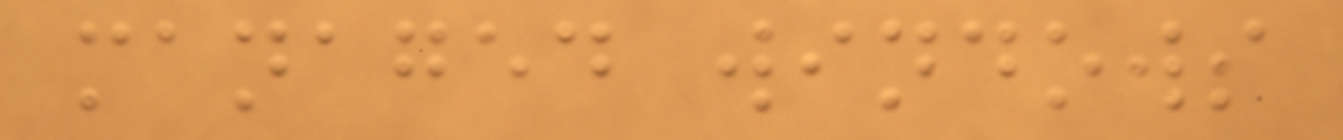managed windows
